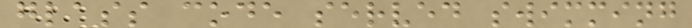glass code served swimming
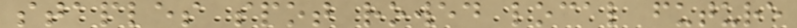staples spot rowed local future
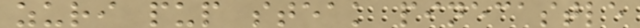zuri pup steak pinecastle
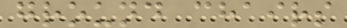ground chairs
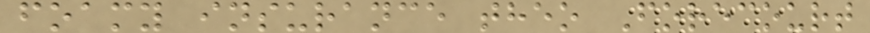foamy insurance theo Forecourt
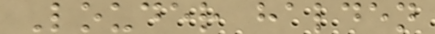Louder halden
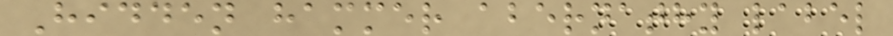Hidden hammer abernathy label
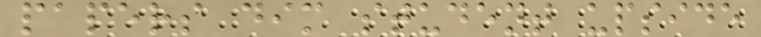papers dim student upside
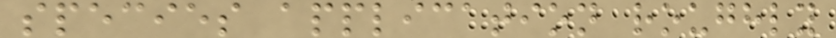species application roughly
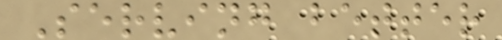Serving better
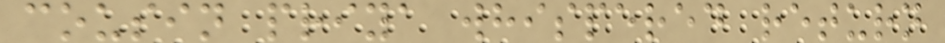cousin priya whispered return
